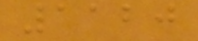1120
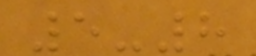5-8
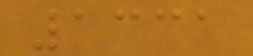1331
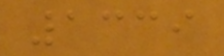1339
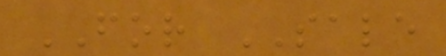FOR SALE
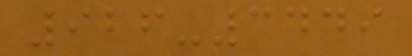926-3449
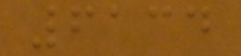6134
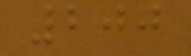200
